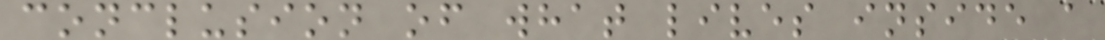conclusion of what lives inside a
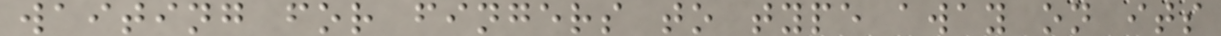waiting for fingers to type away on its
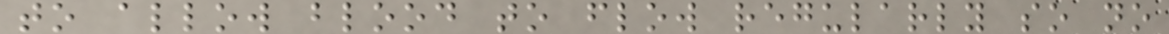to allow blood to flow regularly so no
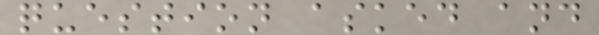question asked and
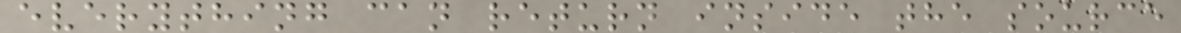everything can return inside the source
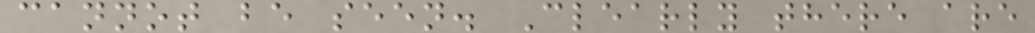cannot be seen. Clearly there are
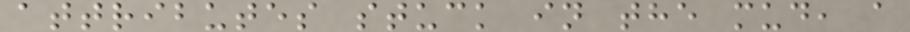attributes stuck in the mud, a
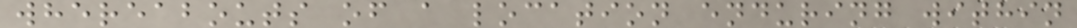whereabouts of a location enduring within
